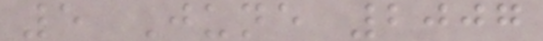5 June 2007
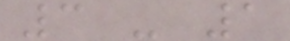3 - 1
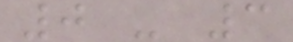0 - 3
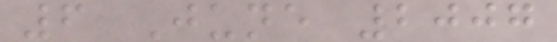6 June 2007
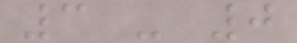3 - 0
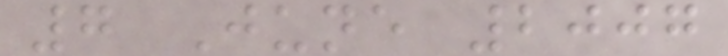7 June 2007
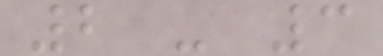2 - 3
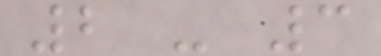2 - 3
